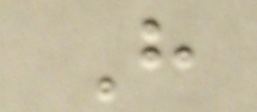H
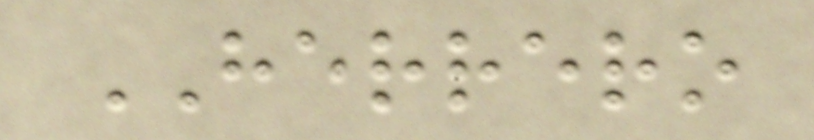HERRERO
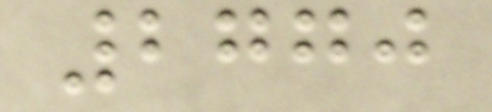2770
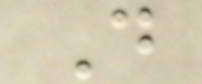D
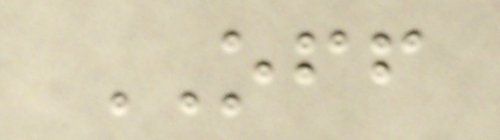OFF
